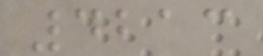4213
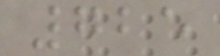725
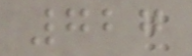727
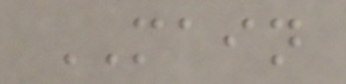MAIN
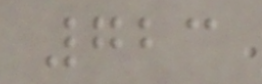723
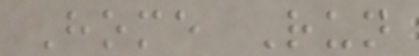Home Run
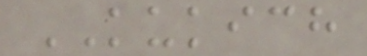KUKICH
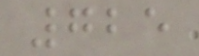725
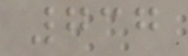737
